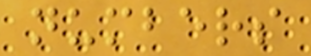numbers
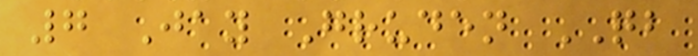7 Jay Gruden QB
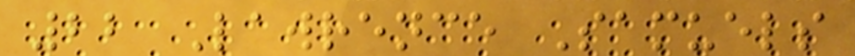22 Lawrence Samuels
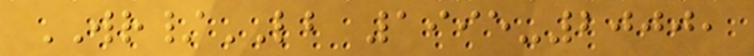WR/LB 1995-2000,
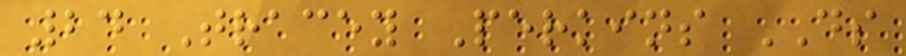24 Tracey Perkins DS
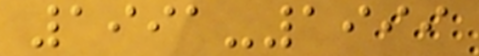1991-1999
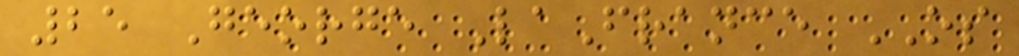25 George LaFrance OS
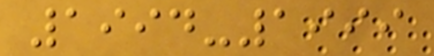1994-1999
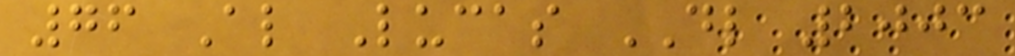76 Al Lucas DL 2003
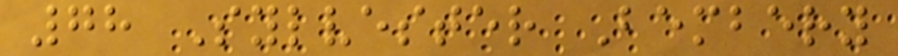78 Sylvester Bembery
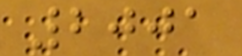2001
